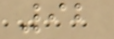92
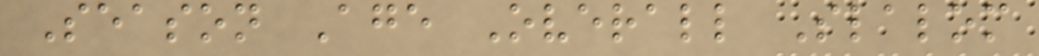Season Age Overall Slalom
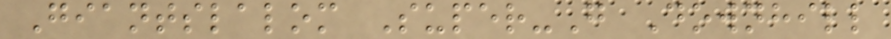Giantslalom Super-G Downhill
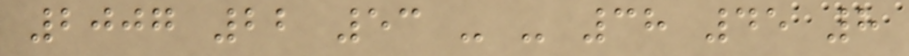2007 22 53 - - 38 45 8
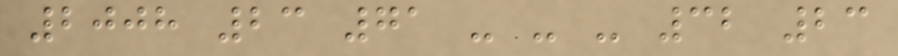2008 23 71 - - - 32 23
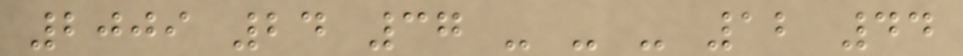2009 24 37 - - - 12 44
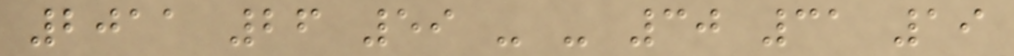2011 26 59 - - 30 31 19
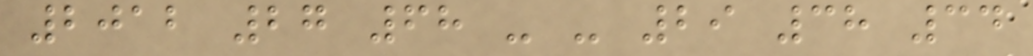2012 27 68 - - 29 38 34
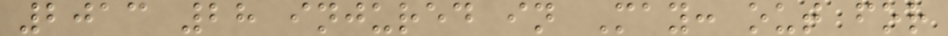2013 28 injured in May: out for
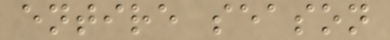entire season
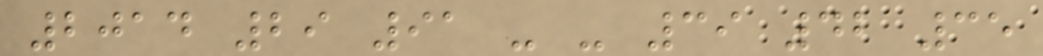2014 29 91 - - 39 42 35
